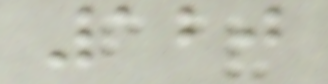120
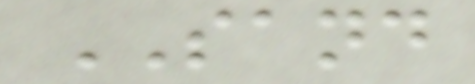SAND
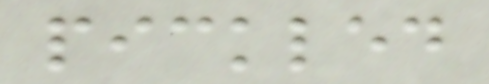pickled
